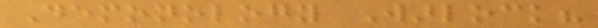Demonology Warlock?
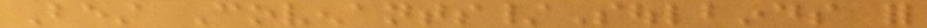Best Covenants/Soulbinds for
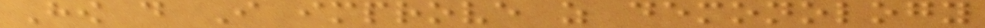How do I improve as demonology
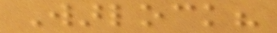Warlock?
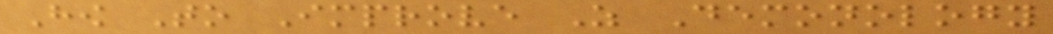How To Improve As Demonology
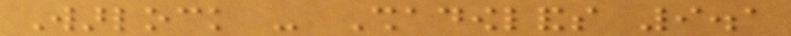Warlock - Shadowlands 9.1
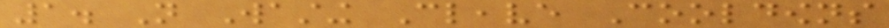1. Not Wasting Cleave Cooldowns
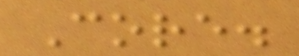Core.
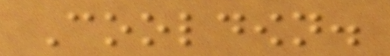Cooldown.
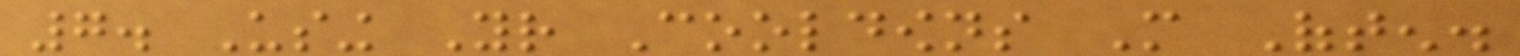7. Using Your Cooldowns More Often.
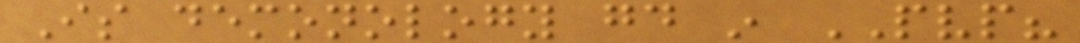Is demonology good in PVP?
